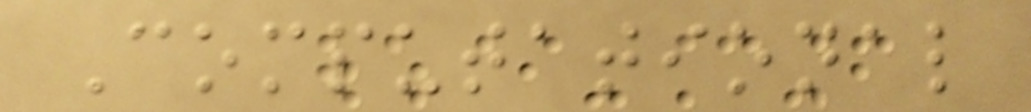Computational
